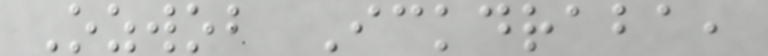Ozwob Ickdraba,
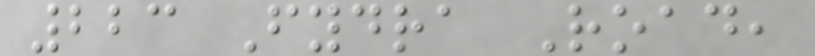223 Fydra Road,
